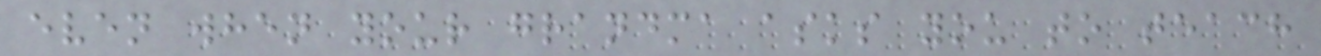even when your grandma asks you to teach
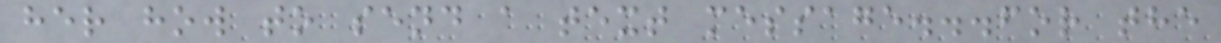her how to send a text message...for the
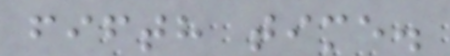fifth time.
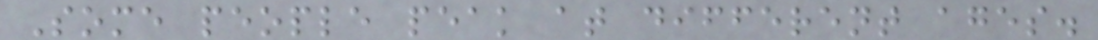Some people peak at different ages.
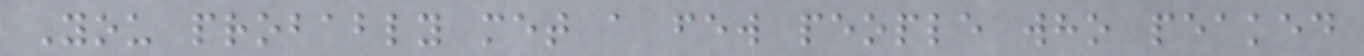You probably met a few people who peaked
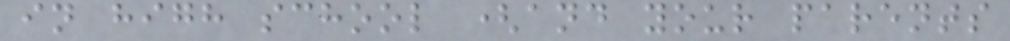in high school (and your parents
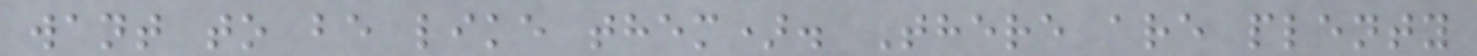want to be like them). There are plenty
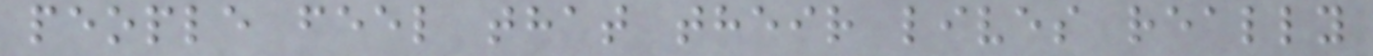people feel that their lives really
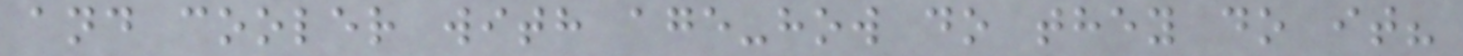and cooler with age-how do they do it?
